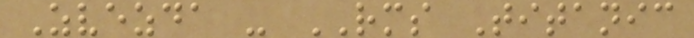Zvezda - RMS Titanic
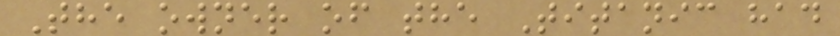The owner of the Titanic had
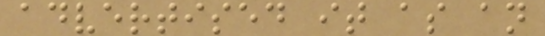advertised it as an
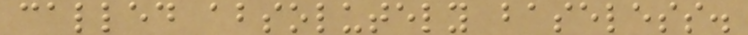called absolutely baseless.
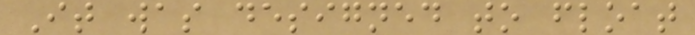It was designed to float
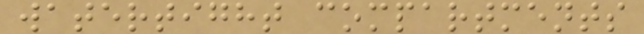watertight compartments
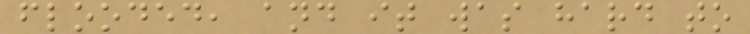flooded, and it was hard to
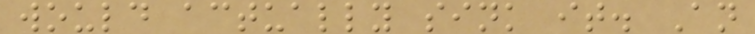would actually sink it. An
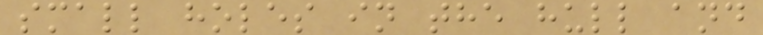small holes in the hull and
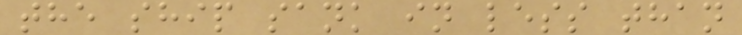the ship sank in less than
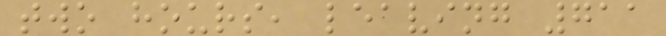two hours, leaving 711
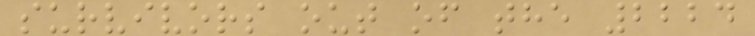survivors out of the 2224
